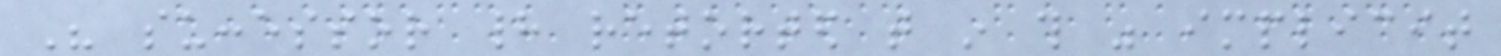His successor had retorted that in this was implicit
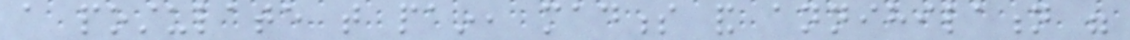a postulate that pain, madness and annihilation were
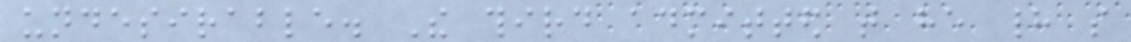undesirable. The third admitted that he had so
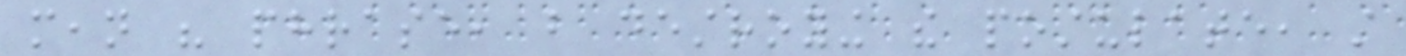mean his phrase, but destroying the postulate, still
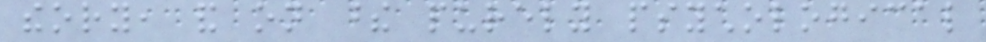theory, and on these purely psychological
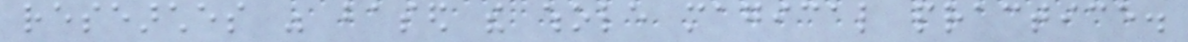researches was based the whole magical practice.
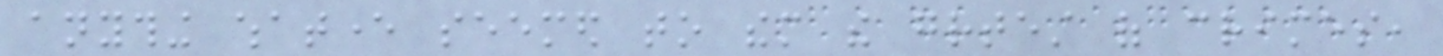anything whatever seemed to them the greatest of crimes,
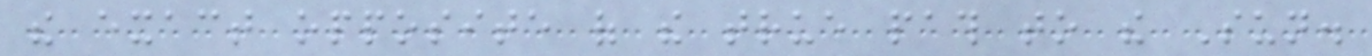the exact opposite of the true path to the Sun.
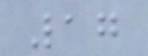17
